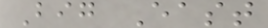Big East
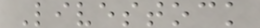Livestock
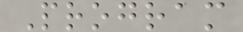Program
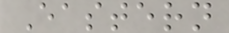Eastern
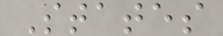States
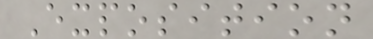Exposition
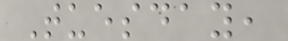Tuesday,
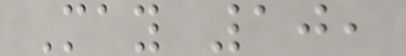May 10,
